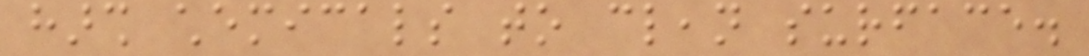harsh chemicals to clean surface.
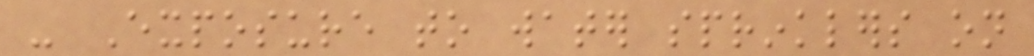- Exposure to water sprinklers on
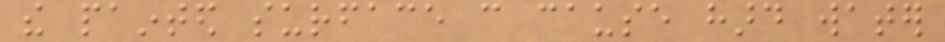the painted surface can cause hard water
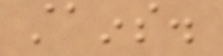stains.
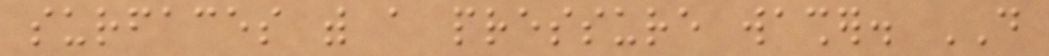surfaces with a pressure washer. DO
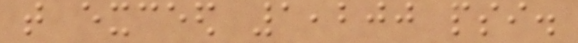that exceed 1,200 psi.
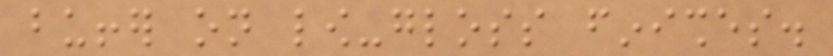buffer on low-gloss finishes.
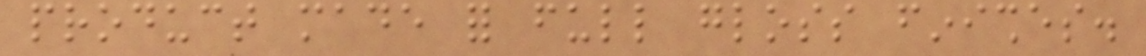product made for full gloss finishes.
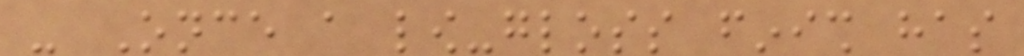- Once a low-gloss finish has
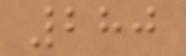280
